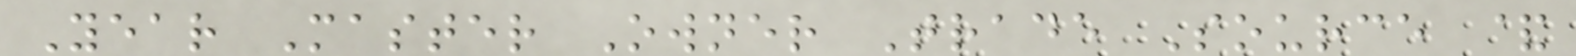Year Master Owner Trade Source &
